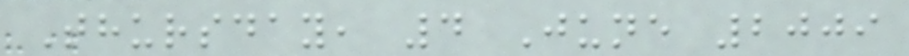Thursday, 4 June 2009
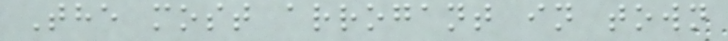The most arrogant in town
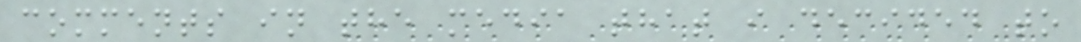comments in the media that i decided to
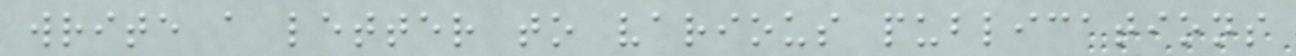write a letter to various publications
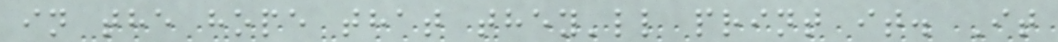in the hope that they'll print it. It
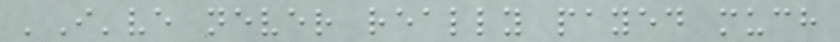'I've never really payed much
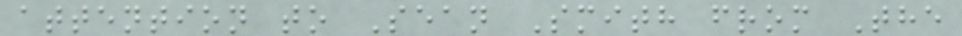attention to Sean Smith from The
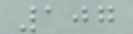107
